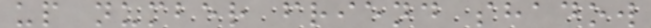up number friend shadow
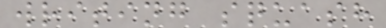writing squash
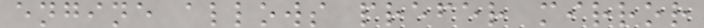engine allows prefer mirror
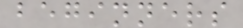beginners
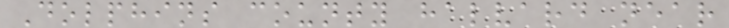Dolphins county halvard near
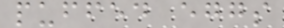puffed eggs
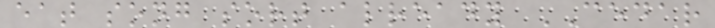eat song sort already CEDAR
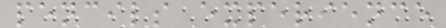pencils experience
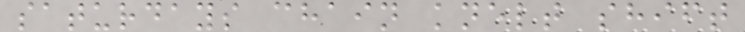saturdays chain knelt shift
